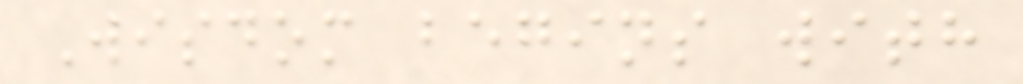Wisdom begins with
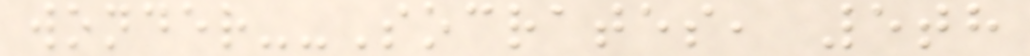wonder--Socrates, 5th
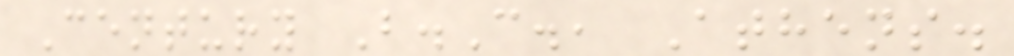Century B.C., Athens.
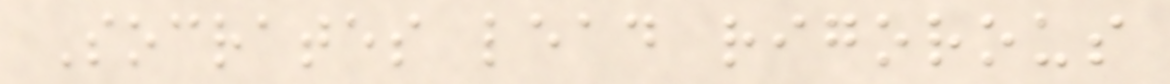Socrates lead rigorous
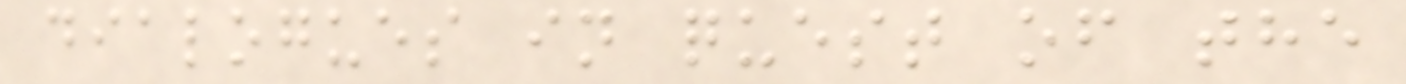dialogues in quest of the
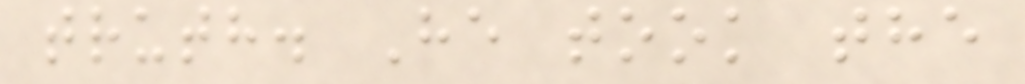truth. He took the
